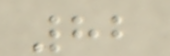82
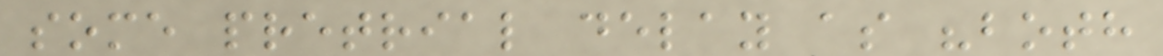some pretrial delay as "both
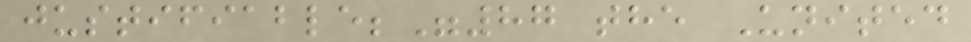justifiable;"87 the United
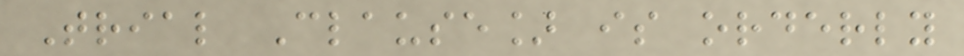Trial Clause] is orderly
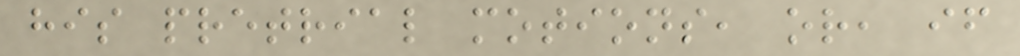his pretrial motions, or, if
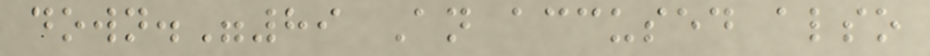down."89 An accused also
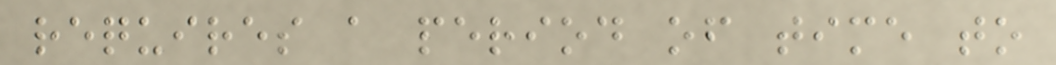requires a period of time to
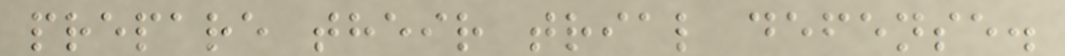prepare their trial defense.
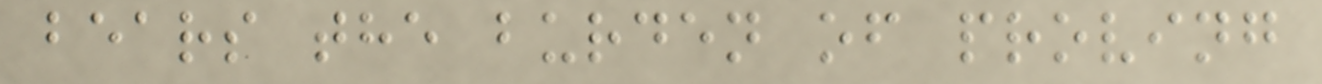bears the burden of proving
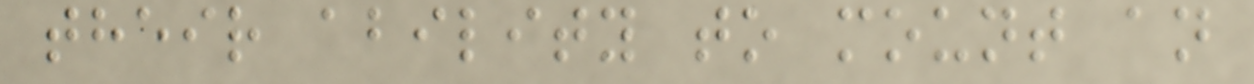their ability to mount an
